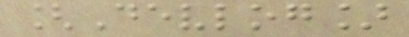[Devlog]
